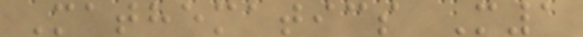Mathematics M1
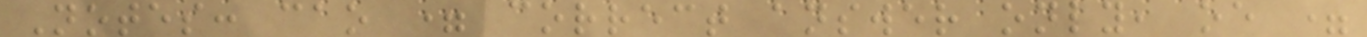Notes: cao = correct answer only, oe =
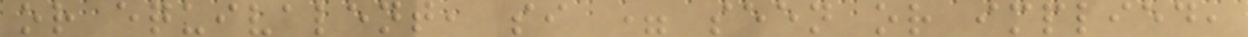or equivalent, si = seen or implied,
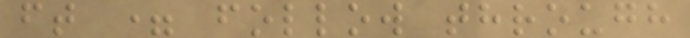ft = follow through
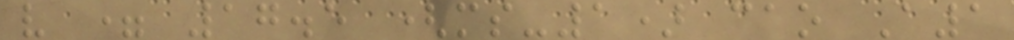v = 17.5 (ms-1) cao A1
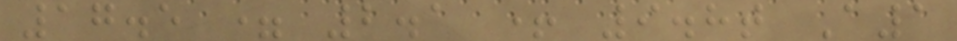17.5 = 2.1 + 9.8t A1
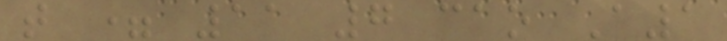t = 11 7 cao A1
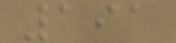191
